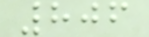806
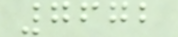7672
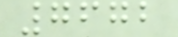7672
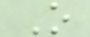O
